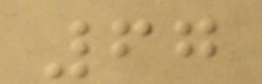67
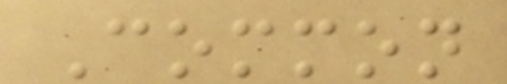Common
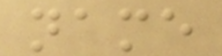name
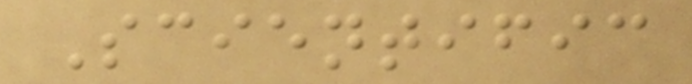Scientific
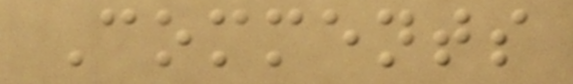Comments
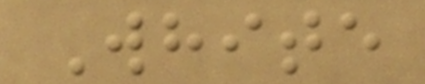White
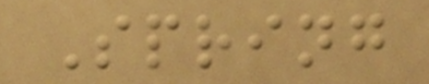Spring
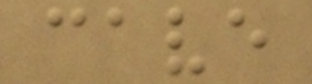cave
